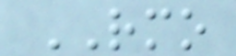RMO
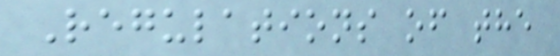Regulations of the
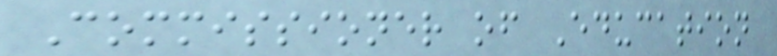Commissioner of Education
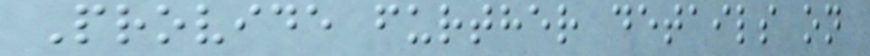Provide further details on
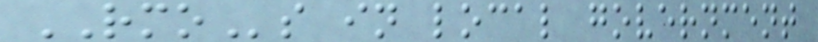RMOs in local government
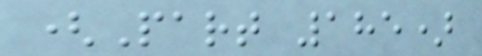(Part 185)
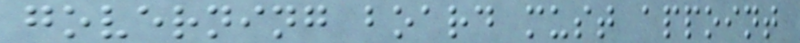governing board must appoint
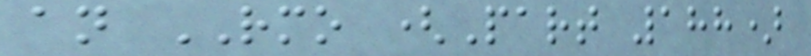an RMO (Part 188)
